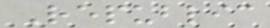Republic
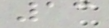13
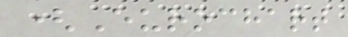(Eurochart
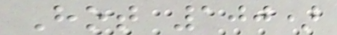Hot 100)
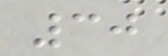30
